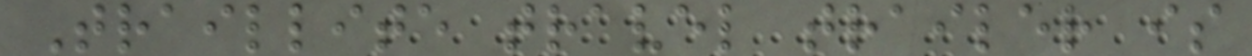Traillite travel trailer is
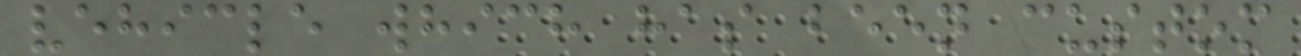vehicle which has been custom
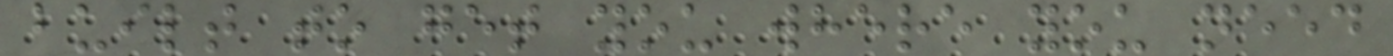built to get you where you need
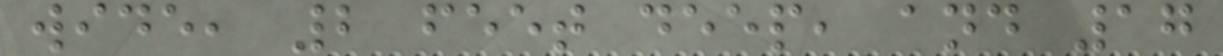wide, 2 feet deep, and 17
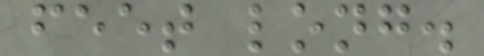feet long.
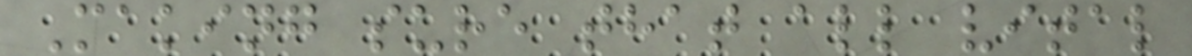Making sure that all vital
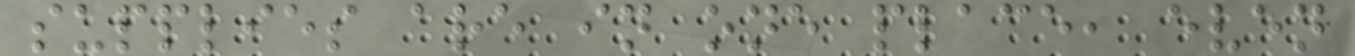supplies are in one place, even
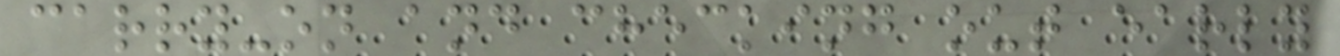carry-on and checking out early
